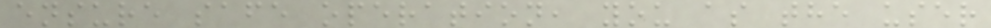ensure safe operation, you as the user
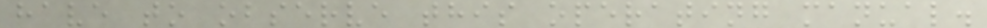have to observe this operating manual.
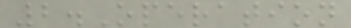2.Operation
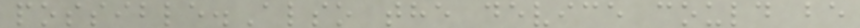possible.Also the device could be
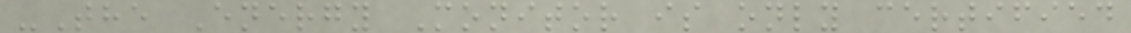-The Energy Monitor is only certified
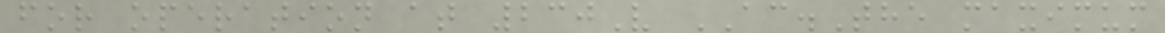for operation at 230V AC.The maximum
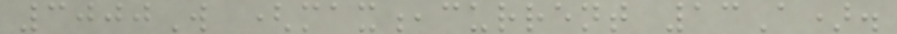3000W (max,current 13A).
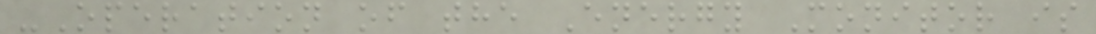-Operation of the Energy Monitor is
